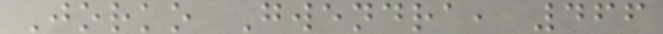Jorko Gwendra, 466
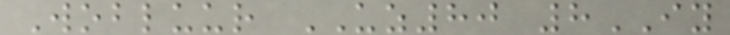Wobluur UZ80 8IY
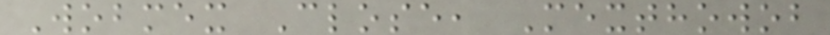Wobmex Close, Mexthowob
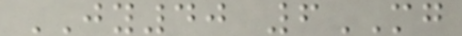JY40 6MG
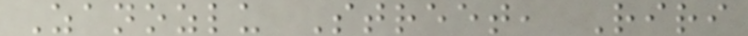Zanozlu Street, Riri
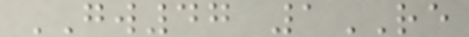GW47 1RE
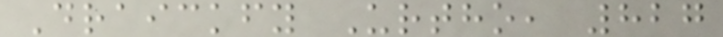Draickfy Urtho, 827
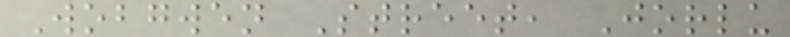Wobgwen Street, Jorlu
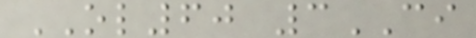OL60 3CI
